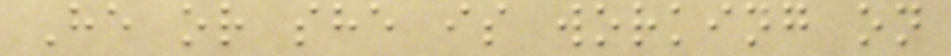He or she is working on
